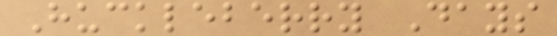Huckleberry Days
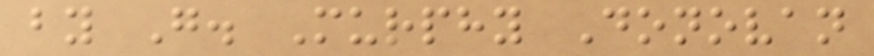by G. Murphy Donovan
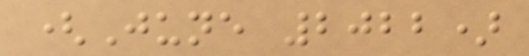(June 2022)
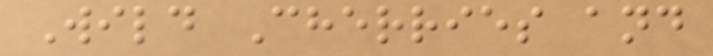Wild Cherries and
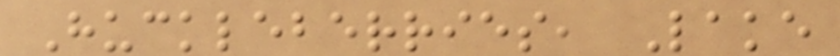Huckleberries, Lake
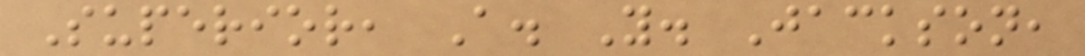Superior, A. Y. Jackson,
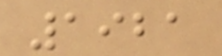1921
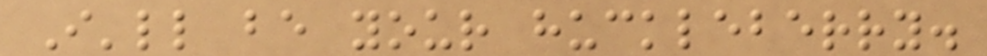I'll be your huckleberry.
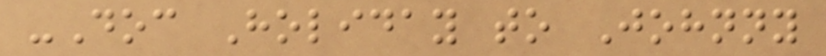-Doc Holiday to Johnny
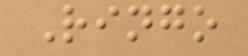Ringo
